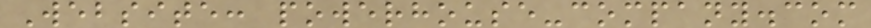Website: powerhouse-company.com
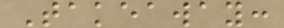Takeaway:
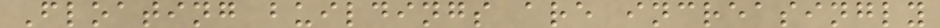Floating buildings are increasingly
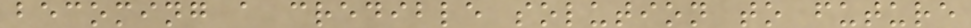becoming a credible solution to future
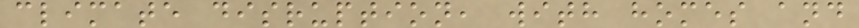climate disruption, with homes and
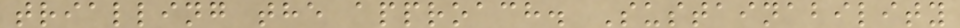trialling the approach. Sustainability
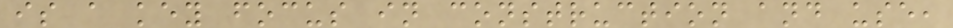is a key focus in construction and use,
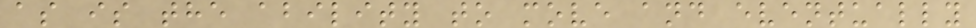as is the ability to move and eventually
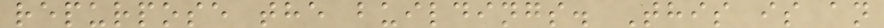repurpose the buildings. This is an
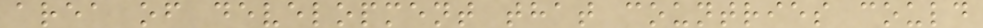area of development that countries could
